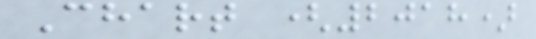Chart (2018)
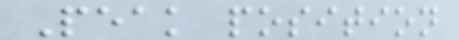Peak position
